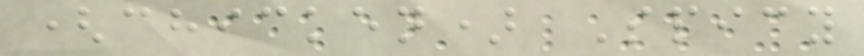(chicken) Spicy
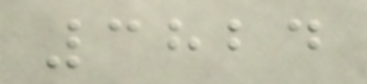3824
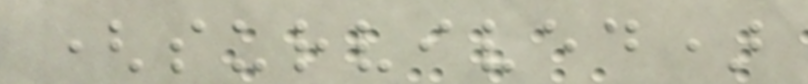(survived)
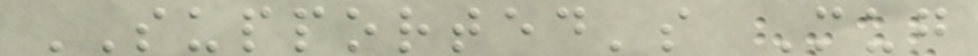SUPPORTED's Mug
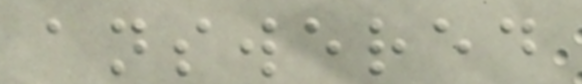answered
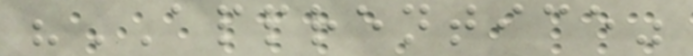"APPRENTICE"
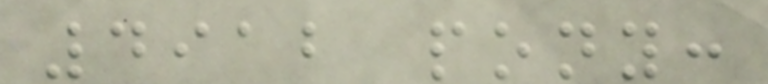4912 pony:
